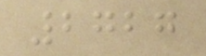2727
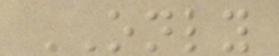ONLY
